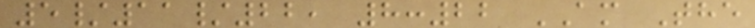5/11/22, 8:22 AM The
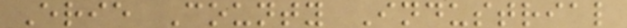Erie County Industrial
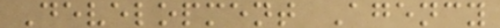Development Agency
